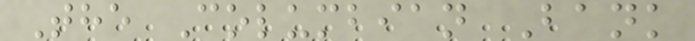The Columbian Bank
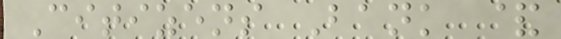Citizens Bank &
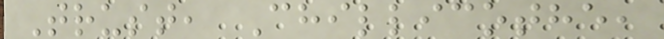Trust, Chillicothe,
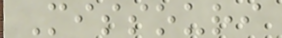Missouri
